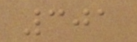301
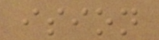ision
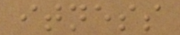itness
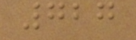727
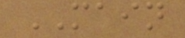MAIN
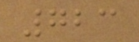723
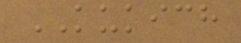KUKICH
